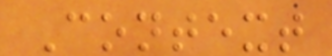Context
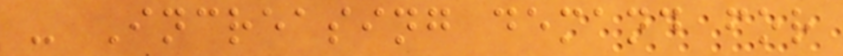- Increasing demand for
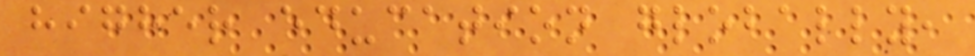higher education globally,
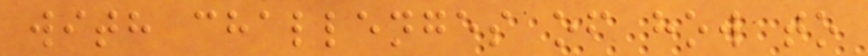with challenges of how to
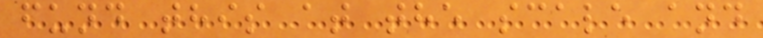fund this at the scale and
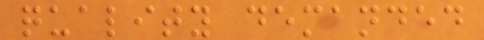quality demanded
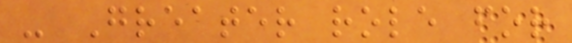- Greater role for
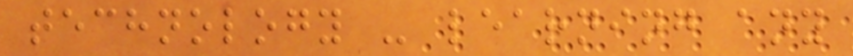technology - learning any
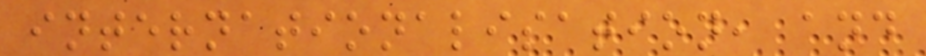internationalisation, and
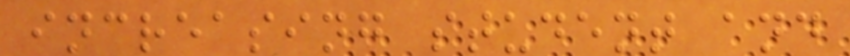increasing student and
